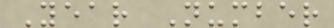Year Number
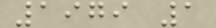1979 1
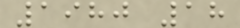1980 18
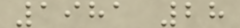1981 28
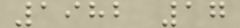1982 17
